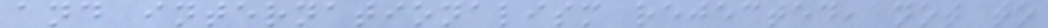and internationalism rejected, not to
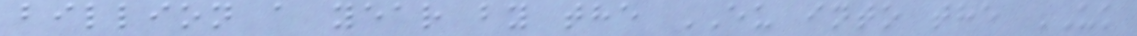billion a year by the EU into the UK
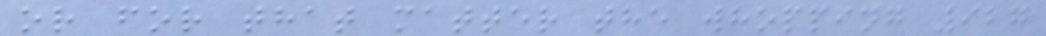or for that matter the whopping 927
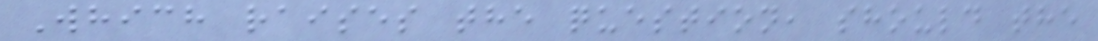Which raises the question, should the
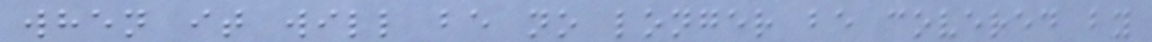when it will be no longer be covered by
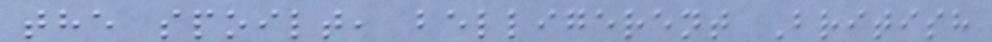the spoilt, belligerent British
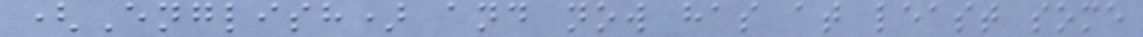(English) and now has at least some
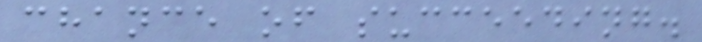chance of succeeding.
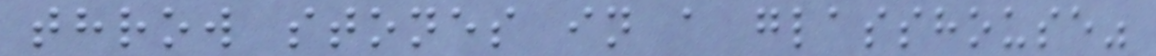throw stones in a glasshouse"
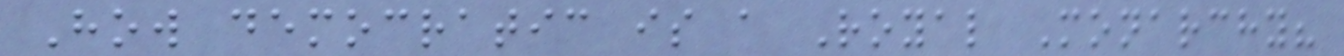How democratic is a Royal Monarchy?
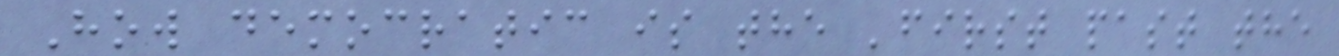How democratic is the 'first past the
